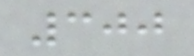300
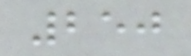250
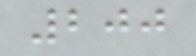200
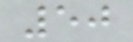50
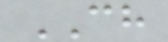CH
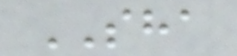SHA
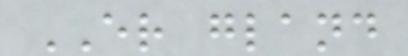ER gland
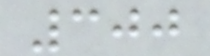300
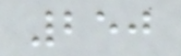250
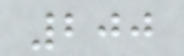200
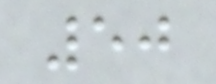50
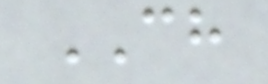CH
